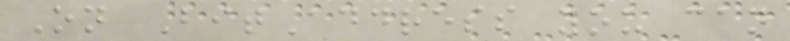On BitAddress you can
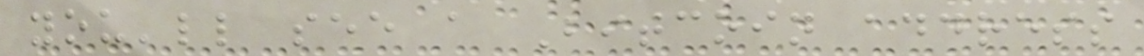you'll see a Bitcoin address
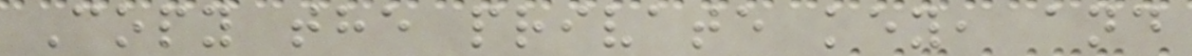Copy the private key, and
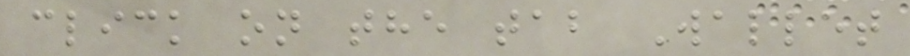click on the tab Wallet
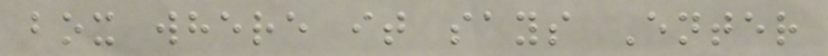box where it says Enter
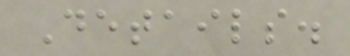Details.
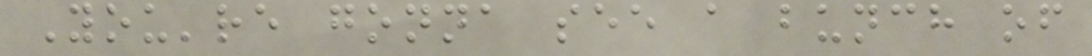You're gonna see a bunch of
